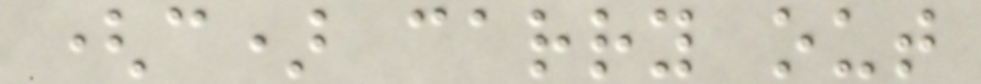(c) carry out
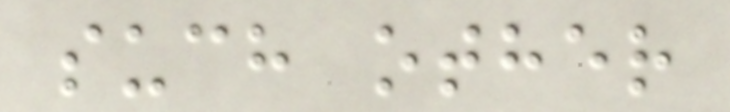such other
